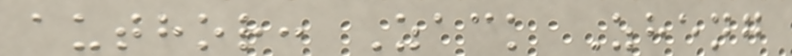author: Zack Zheng
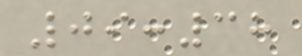09:38
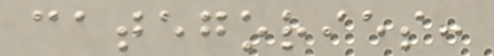categories:
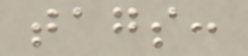tags:
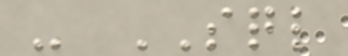- SQL
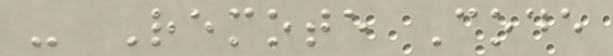- Remote Code
